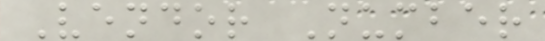Vendor Number
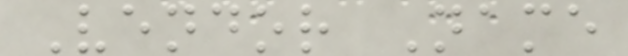Vendor Name
